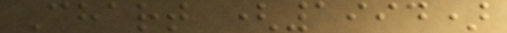Chart (1994)
